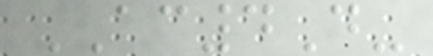AC4D-
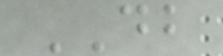DB
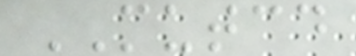MUTCD
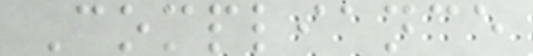Compliance
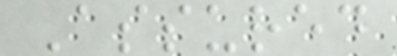Assured
